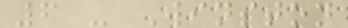6 - Winston
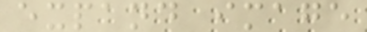expand image
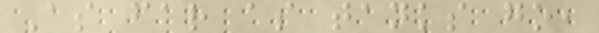As far as tanks go,
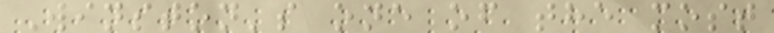Winston's one of the most
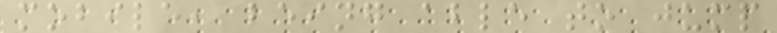mobile, being able to jump
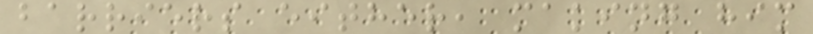barriers either, making him
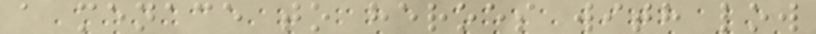a menace to heroes with low
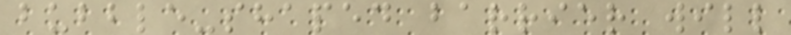bubble-shaped barrier will
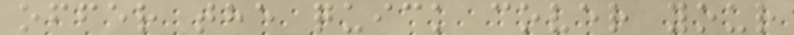offer the quick cover your
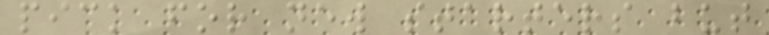pick for new starters but
